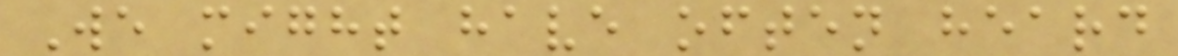We might have often heard
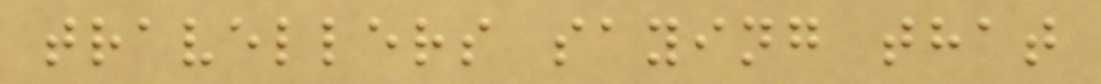travellers saying that
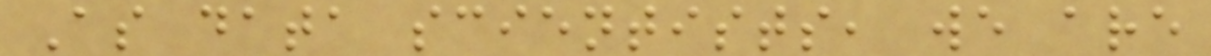As data scientists, we are
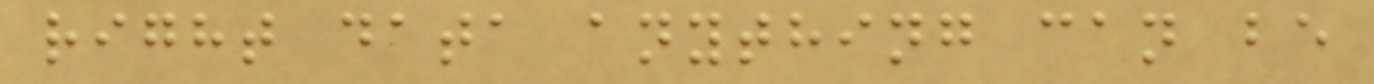right data anything can be
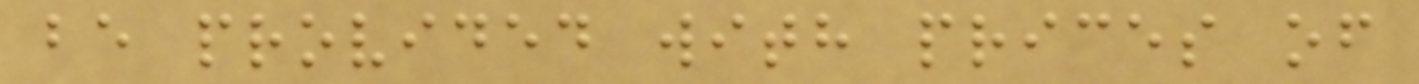be provided with prices of
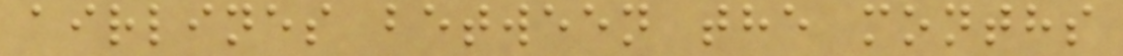airlines between the months
